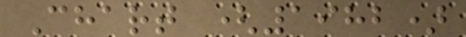Chart (1982)
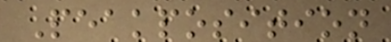Peakposition
